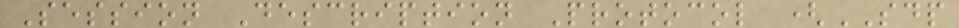Session Description Protocol (SDP
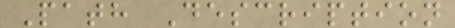Path Description
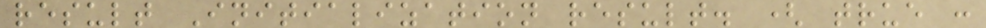result Initialization result. ( true :
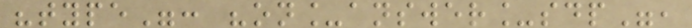"type": "on_answer_sdp",
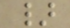}
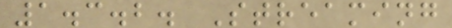1.3.2. Streaming
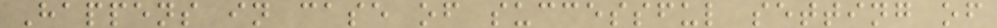Happens in case of successful setting of
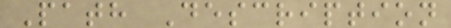Path Description
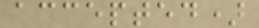accepted)
